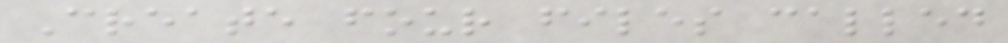Create four files called
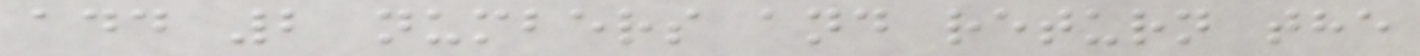add 2 numbers and return the
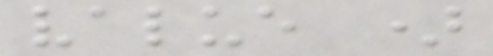value )
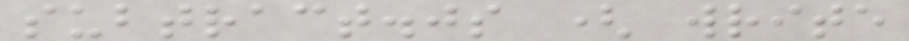subtract.js ( write
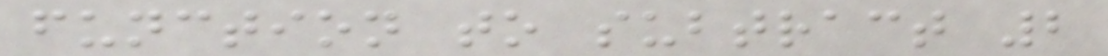function to subtract 2
